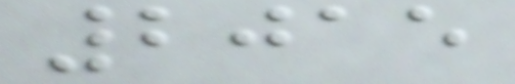2015
